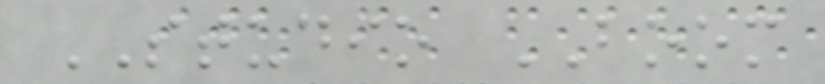STUDIO BOOM
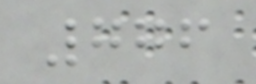776
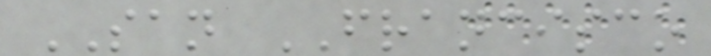SAN FRANCISCO
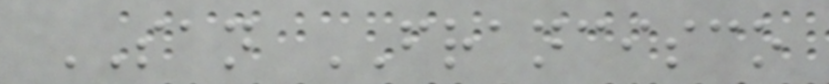SAN FRANCISCO
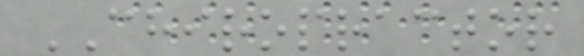CHIROPRACTOR
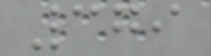379
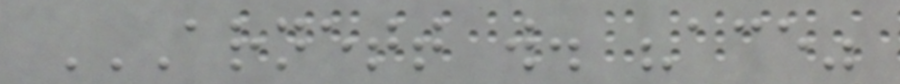ARNETT W. "ACE"
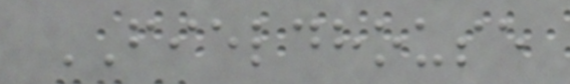FIELDHOUSE
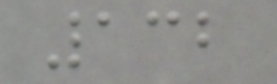132
